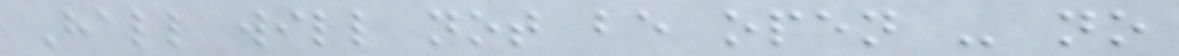Hall will not be open - no
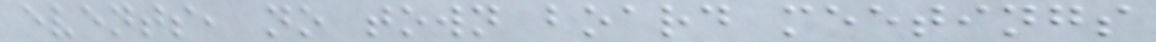events, no town board meetings
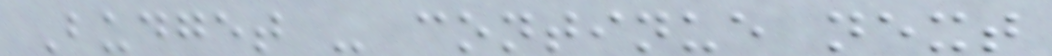Budget - continue next
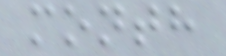month
